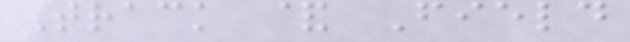Track & Field
